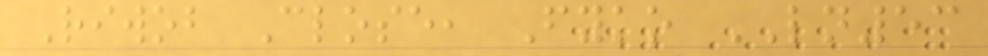Riwob Close, Fyko LN53
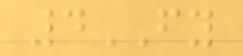4FY
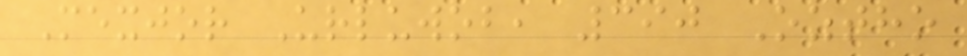Mexjor Urluwob, 390 Oztho
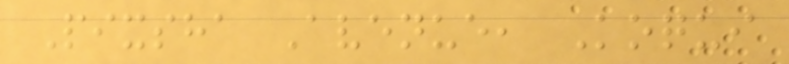Pixsha Avenue, Koqui
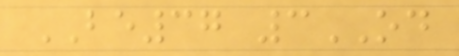BE37 3OD
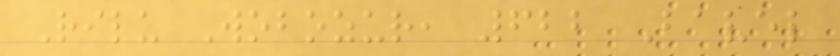Rilu Wobozur, 622 Bavel
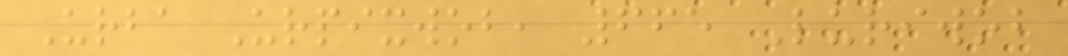Urba Urpixwob, 665 Luriwob
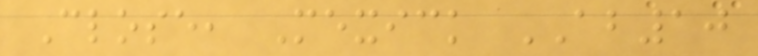Close, Mexick AB10
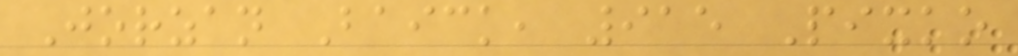Jorzan Baick, 915 Pixko
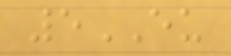5EU
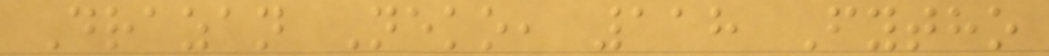Drazan Neko, 118 Fytho
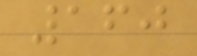160
